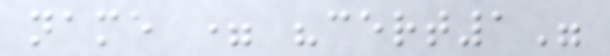name = "cert1"
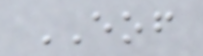EOF
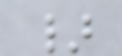}
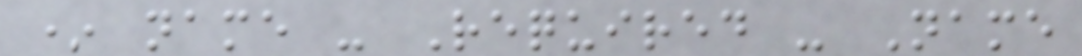* name - Required - Name
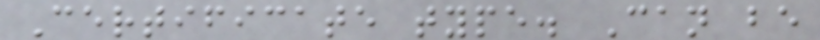Certificate type. Can be
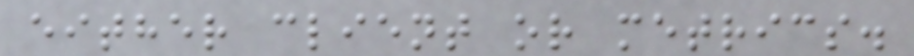either client or metrics.
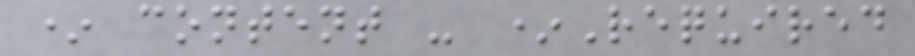* content - *Required
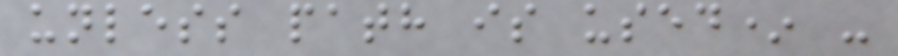unless path is used* -
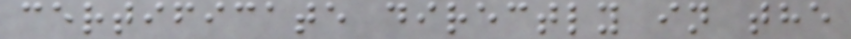certificate directly in the
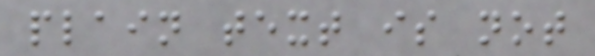plain text is not
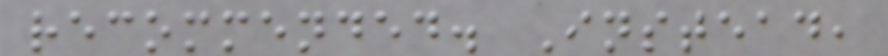recommended. Instead,
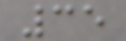35
